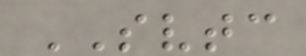SVTC
